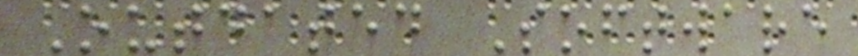Outdated Software
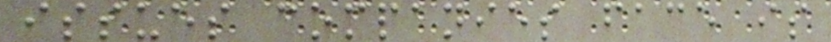issues companies face is
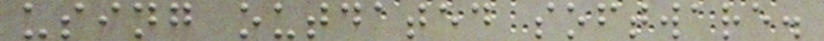using outdated software.
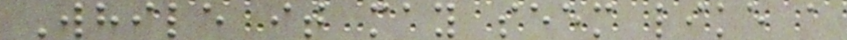While it may seem like a
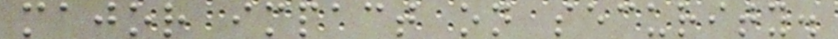major impact on security.
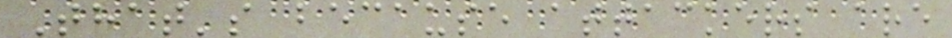That's because attackers are
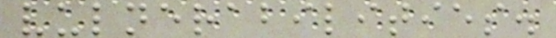vulnerabilities.
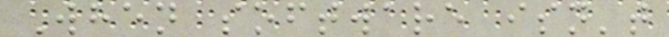When software isn't
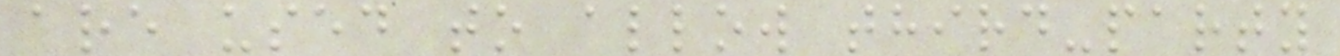are used to allow third-party
